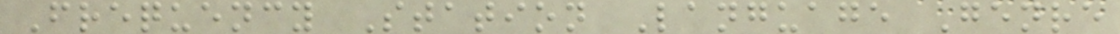Frequency Station Language Genre
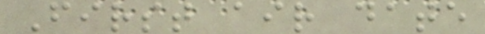First air date
